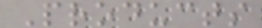Products
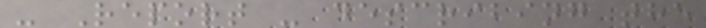- Report - describing the
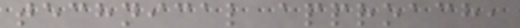technical approach,
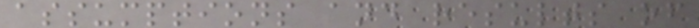assumptions and results of
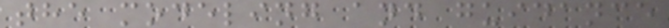the modeling and guidance
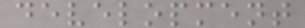development
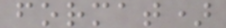format)
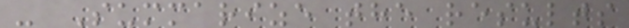- Summarize the results
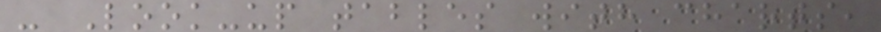- Look-up tables with charts,
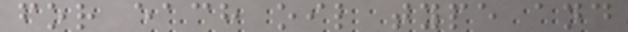for each oil type and
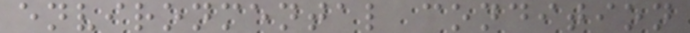environmental condition
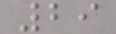29
